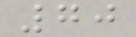70
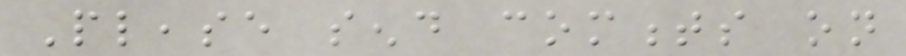Please send comments on
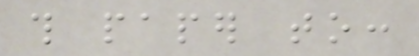this paper to:
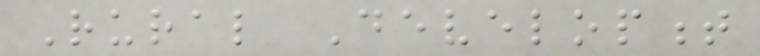Rural Development
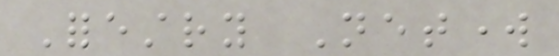Forestry Network
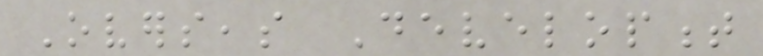Overseas Development
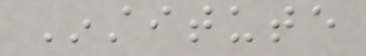Institute
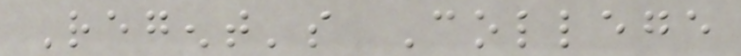Regent's College
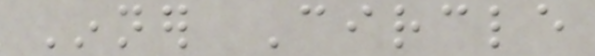Inner Circle
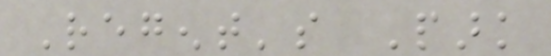Regent's Park
